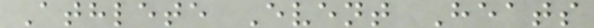Athlete Event Heats
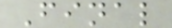Final
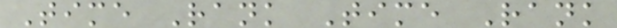Time Rank Time Rank
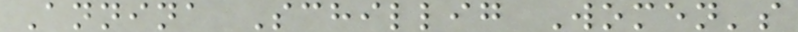Annina Schillig Women's
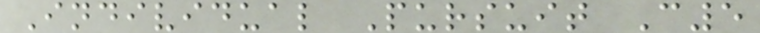Individual Pursuit C5
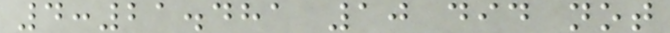4:21.481 10 did not
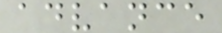advance
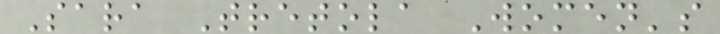Sara Tretola Women's
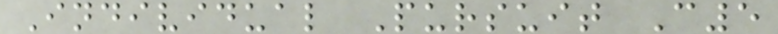Individual Pursuit C5
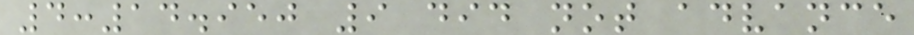4:14.950 9 did not advance
